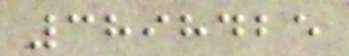3898425
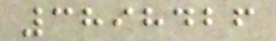3898426
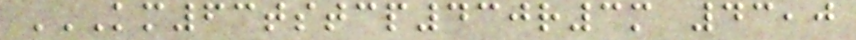KM63TSTCP430R3M 43,0
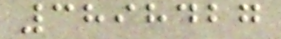3898427
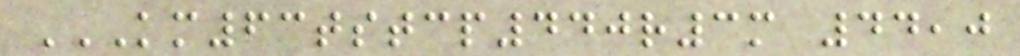KM63TSTCP440R3M 44,0
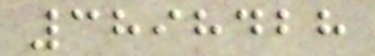3898428
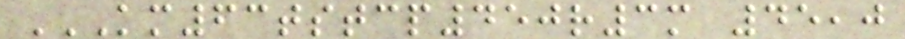KM63TSTCP450R3M 45,0
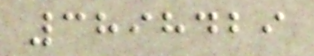3898429
